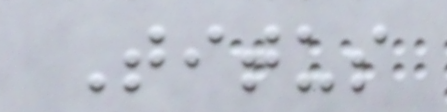Titus
